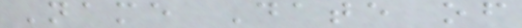Name Date of
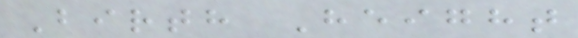Birth Height
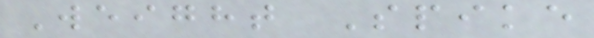Weight Spike
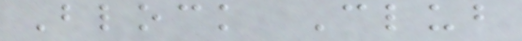Block Club
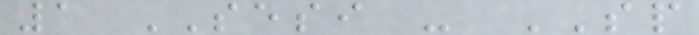1 SESI - SP
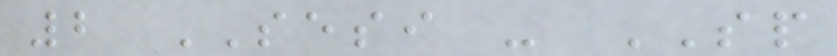2 SESI - SP
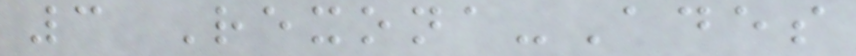3 Rexona-Ades
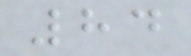84
